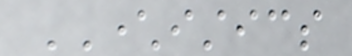CHARACTERISTICS
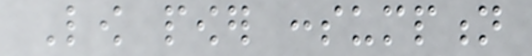Low power consumption
